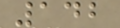142
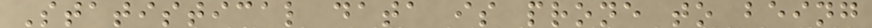Statistical data is prone to being
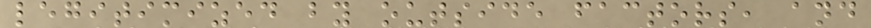legitimized by outside factors, and
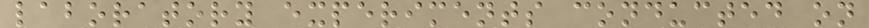laboratory experiments conducted on
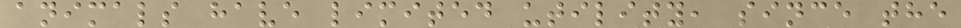animals have limited utility, since the
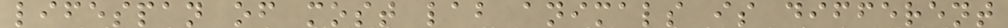lifespan of most lab animals is different
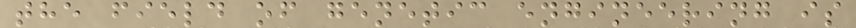the field of genetic engineering is
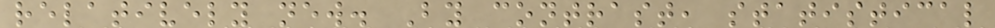relatively new. By contrast, statistical
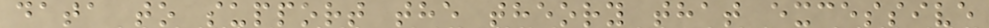data to support the theory that excessive
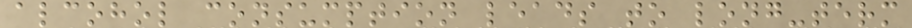alcohol consumption leads to long-term
